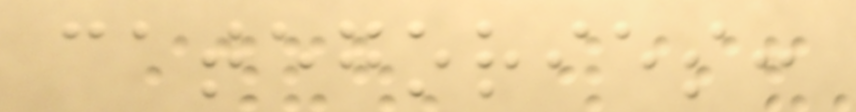categories:
